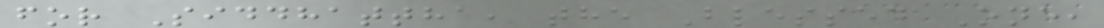for Siddhattha, the Blessed One,
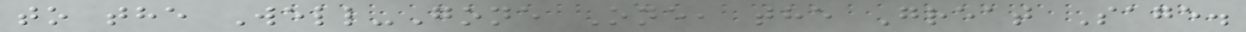to the Well-Gone One, the Great Sage.
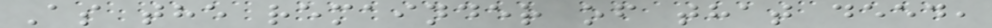As the remainder of that deed,
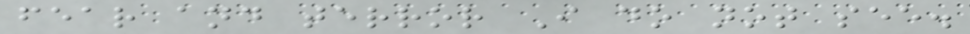fear and terror I do not see.
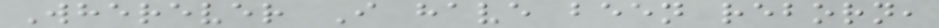Wherever I have been reborn,
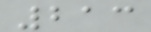213
